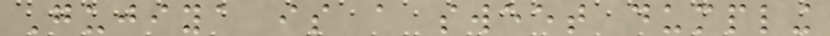Gujiya is a sweet dumpling
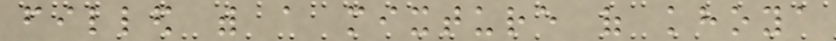filled with a mixture of khoya
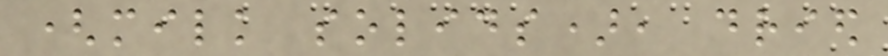(milk solids), dried
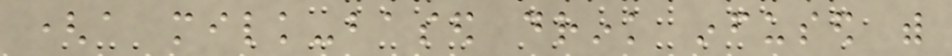(a milk-based drink infused with
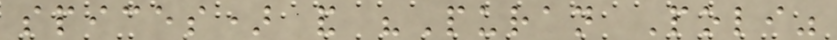spices) and "Puran Poli"
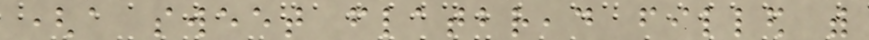(a sweet flatbread filled with
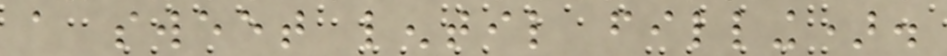a sweet lentil filling).
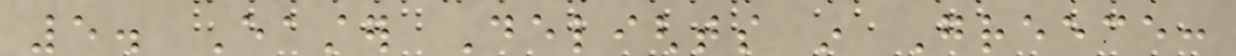5. Easter Delights in Greece:
